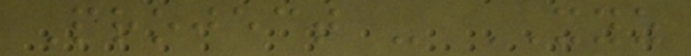Project - XYZ
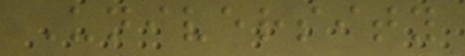University
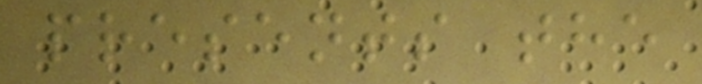presents the
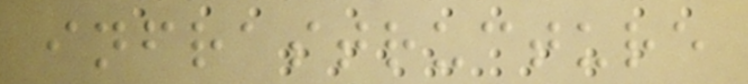infrastructure
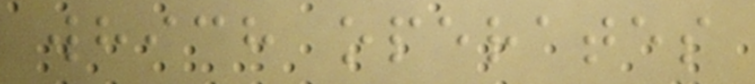which operates
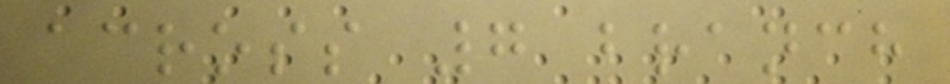across 7 branch
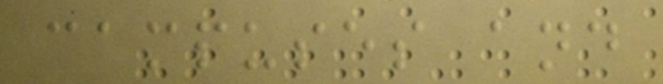campuses and
